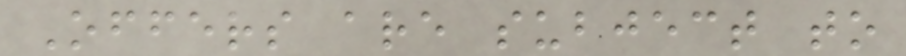Offers are subject to
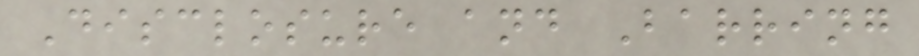Disclosure and Barring
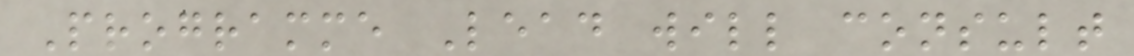Programme Lead will consult
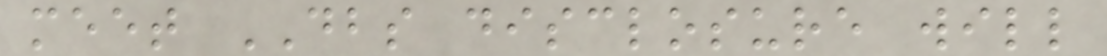meet DBS disclosure will
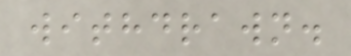withdrawn.
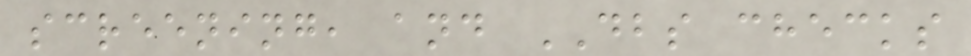screening, and DBS checks
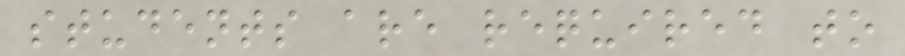students are required to
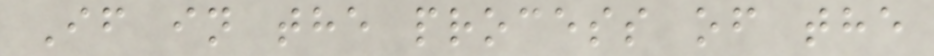If in the process of the
